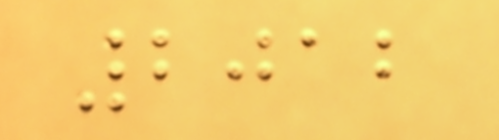2012
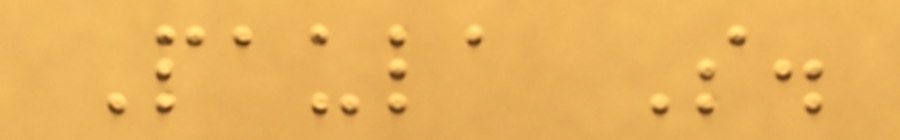Paula S.
